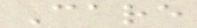Care
